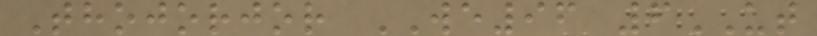Thojorjor WE96 6UT
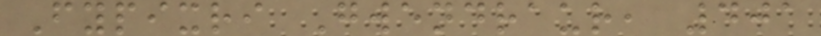Fypixri Gwendraur, 401
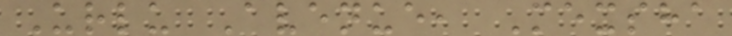Urlu Avenue, Mexsha
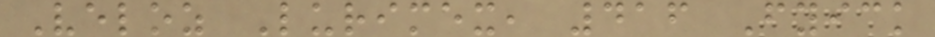Veloz Lurimex, 416 Fyick
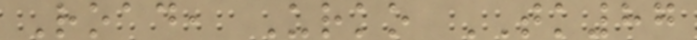Road, Urko TK87
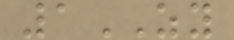1ZY
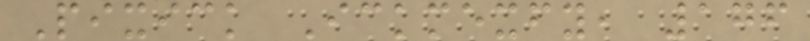Pixick Ickmexfy, 176
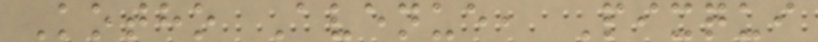Kotho Avenue, Pixqui
